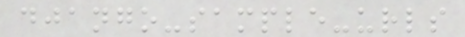django-sample-urls
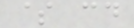$ cd
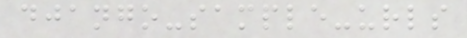django-sample-urls
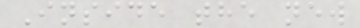Inside the new
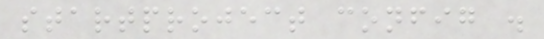startproject config .
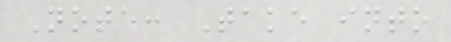Note: Take into
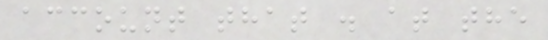account that . at the
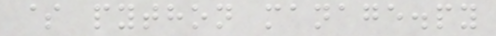$ python manage.py
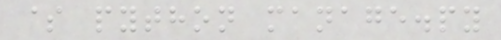$ python manage.py
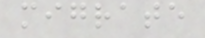migrate
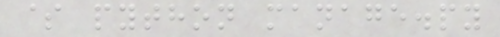$ python manage.py
